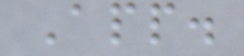App.
